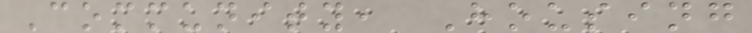Community, Housing
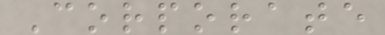Corporate
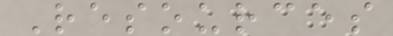Resources
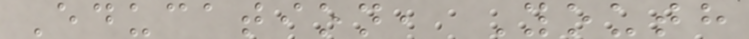Education, Youth
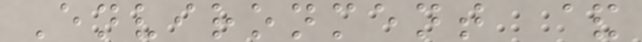Environment &
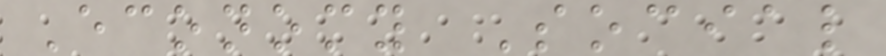Economy Social
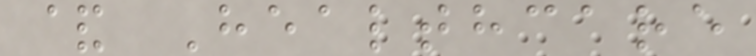& Healthcare
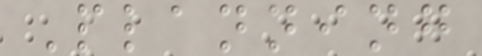Planning
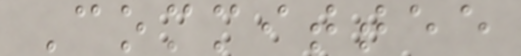Committee
